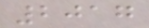2017
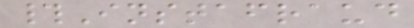#Instafraud
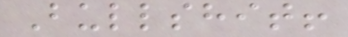Bullshit!
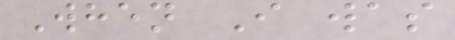When I was
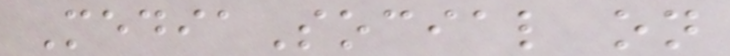MediaSocial on
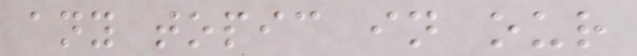any topic in our
